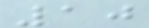10
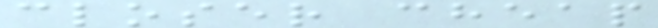closer cheap
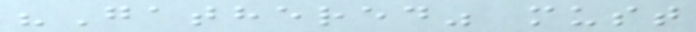"Gathered" must
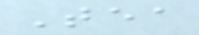Tea
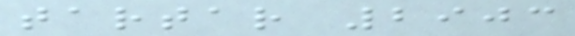tartar 2903
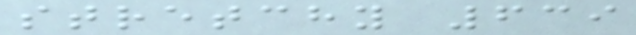stretchy 639
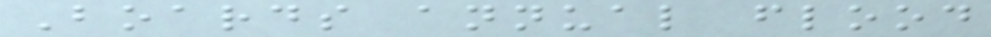Boards annual flood
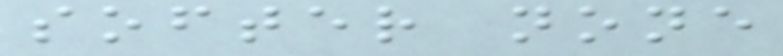softer none
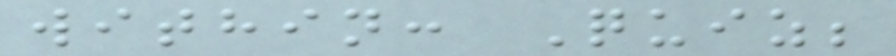within: Quiz;
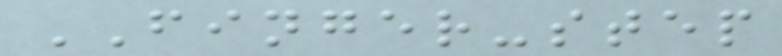FINGER-step
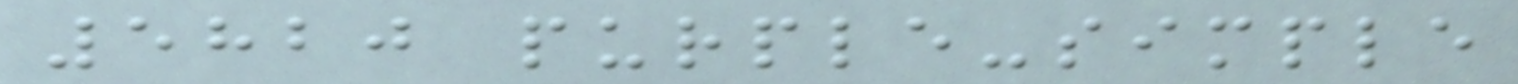5820 purple-simple
